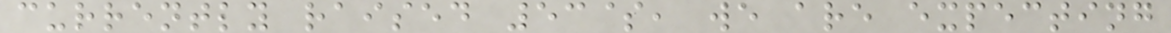currently raised 53$, we are expecting
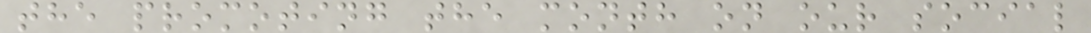the promoting the month on our social
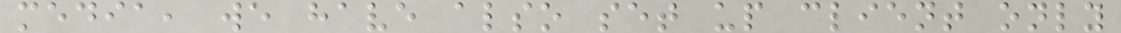media, we have also set up client only
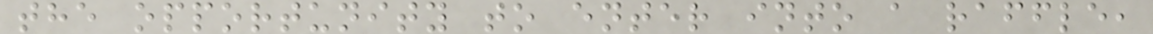the opportunity to enter into a raffle,
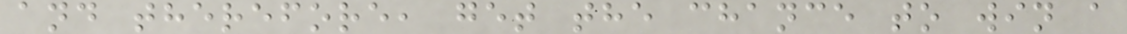and therefore, get the chance to win a
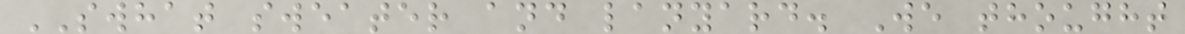SWHAT sweater and lanyard. We thought
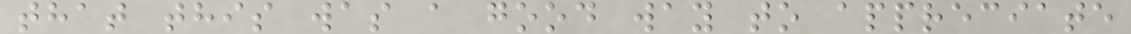that this was a good way to appreciate
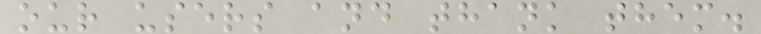our users and thank them.
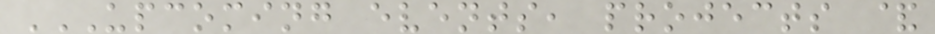UPCOMING EVENTS, PROJECTS &
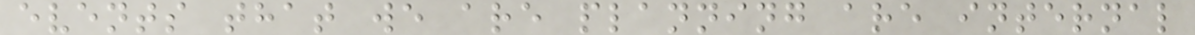events that we are planning are internal
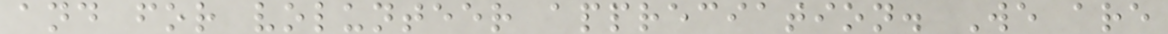and for volunteer appreciation. We are
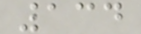134
